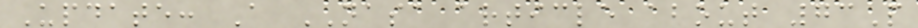Update: A NASA article about 73P
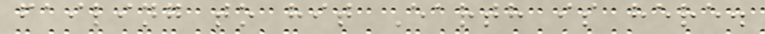failing to hit Earth is here.
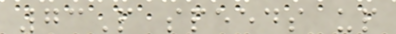73P speeds up
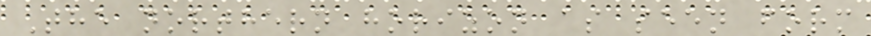The northern horizon as seen form
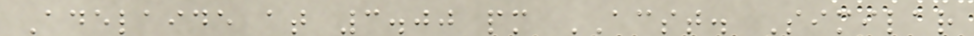Adelaide at 3.00 pm ACST. Similar
